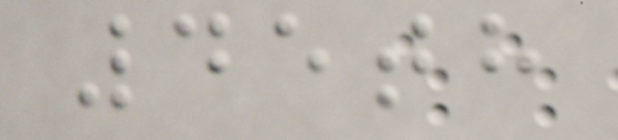45th
